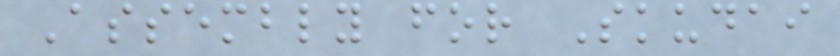Assembly for Skudai
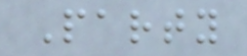Party
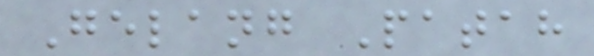Gelang Patah
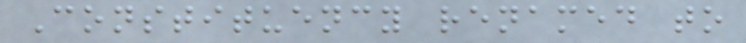Constituency renamed to
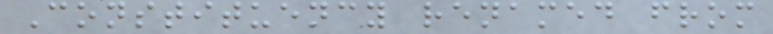Constituency renamed from
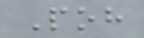Poh
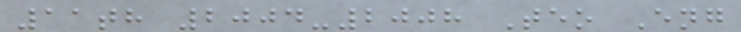11th 2004-2008 Teo Eng
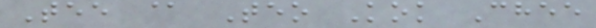Tee @ Teo Kok Chee
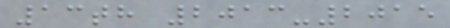13th 2013-2015
